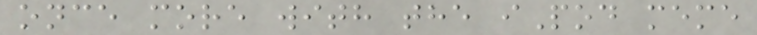once more with the iPod meme
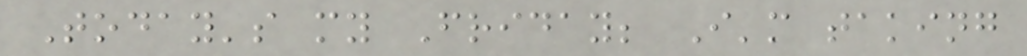Today's my Friday; I'm taking
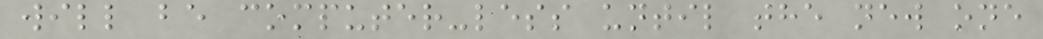will be computer-less until the new one
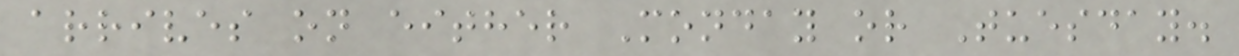arrives on either Monday or Tuesday.
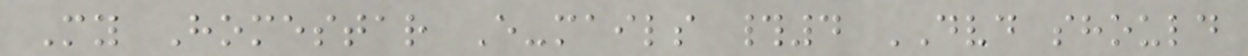My Homestar E-mails #4 DVD should
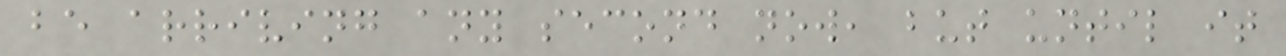be arriving any second now, but until it
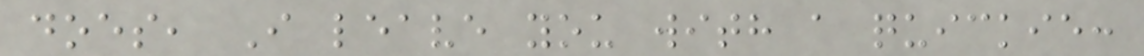does, I leave you with a quickie:
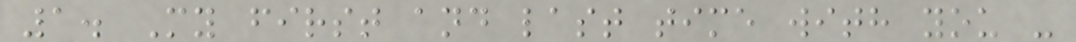1. My first and last time with you -
